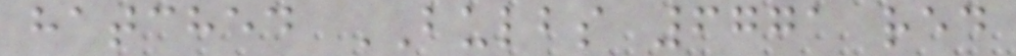hatched BULBS 6771 red
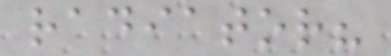radiator?
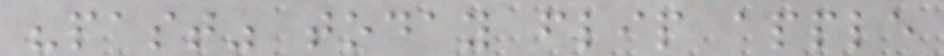"past" today flip apple
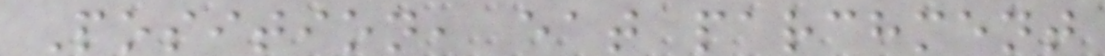Position, eat parchment
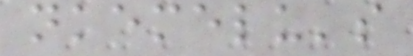nkemelu's
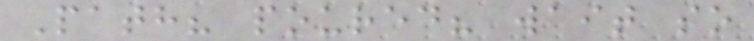Path? poured? wait so
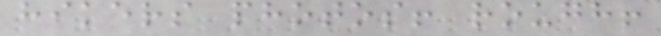hikers photos! rough!
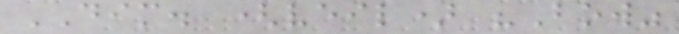DIM. (veil) "Bow"
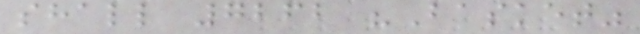shall 7262 "Basket"
